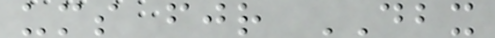ums fjr DBX
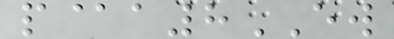p@a8EW
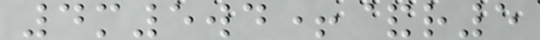4m5wd+&r5
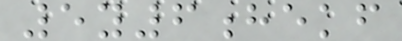5y6hekf
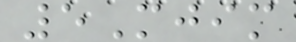5Mjim
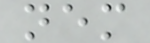nem
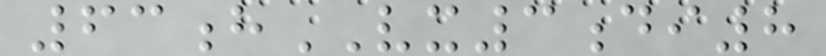63hVX3di8
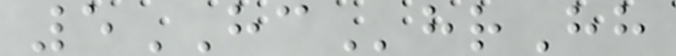5HChrHh
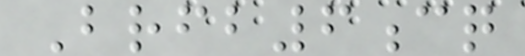Brfb6cq
